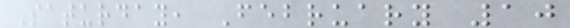Saturday, February 10
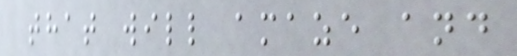that will amaze and
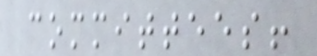committees!
